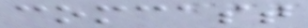comcast
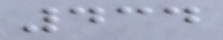434
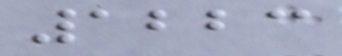1223
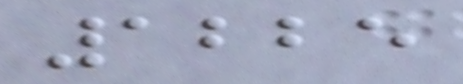1225
